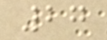27
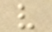v
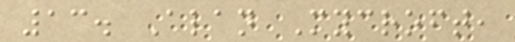13. Alan Mycroft,
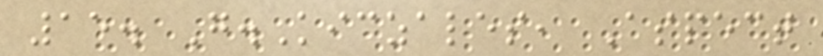15. G.Kiczales, Aspect
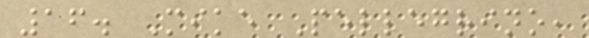16. Mike Pellegrino,
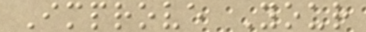Improve Your
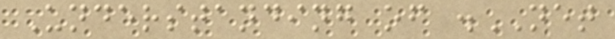Understanding of .NET
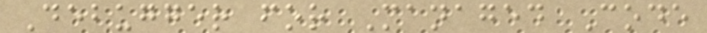Debugger for Managed Code
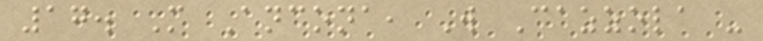17. M Ancona, W Cazzola -
